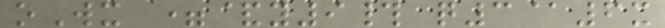oWx =&y9# q3@6x
